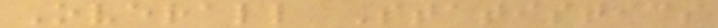Overall Statistics
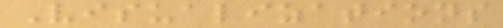Visualizations
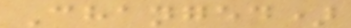Changed)
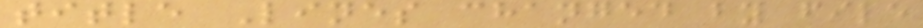title Lines changed by file
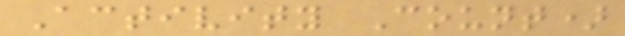Activity Count)
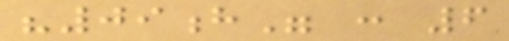"09h" : 6
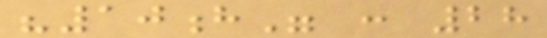"10h" : 28
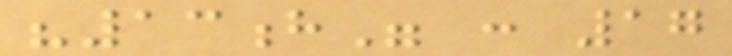"13h" : 17
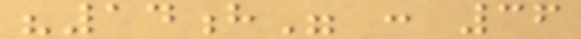"14h" : 36
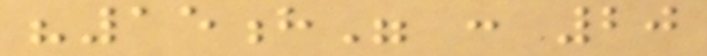"15h" : 20
